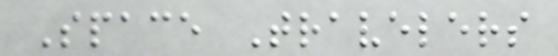Space Travelers
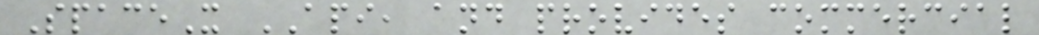SpaceX API, and provides commercial
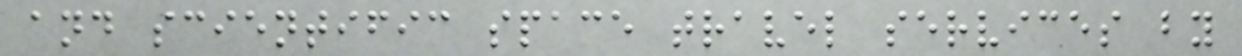and scientific space travel services by
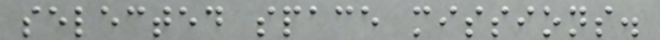selected space missions.
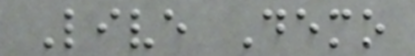Live Demo
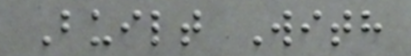Built With
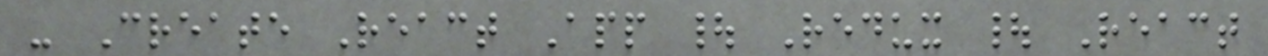- Create React App | Redux | React
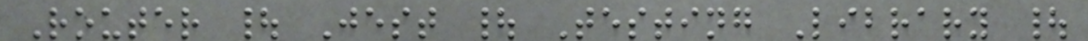Router | Jest | Testing Library |
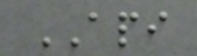API
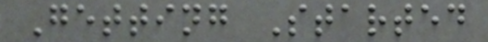Getting Started
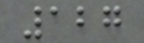127
